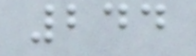244
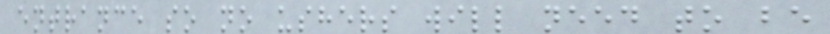entrance so no ushers will need to be
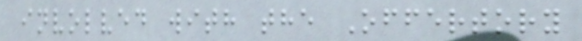involved with the Offertory
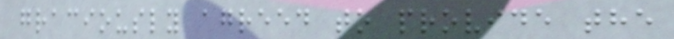graciously agreed to provide the
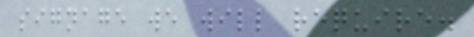signage we will require.
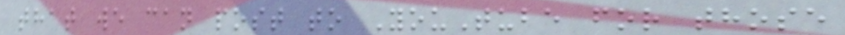that we can post to YouTube for those
